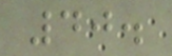40.
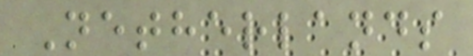Netherlands
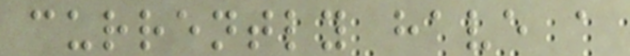currently have a
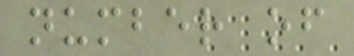number of
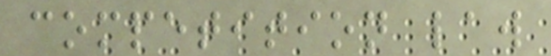competition law
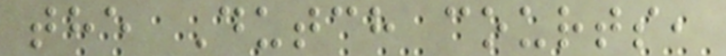the Dutch courts,
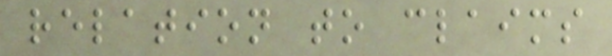relation to claims
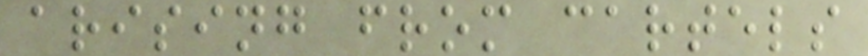arising from cartels
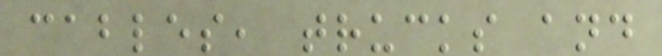cables, trucks and
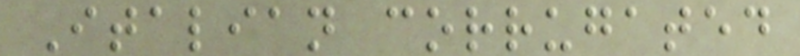Italian corrugated
